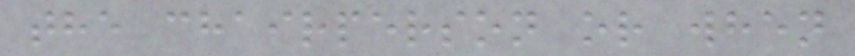the chairperson or when
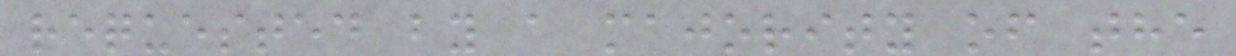requested by a majority of the
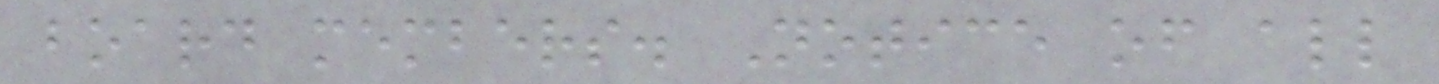board members. Notice of all
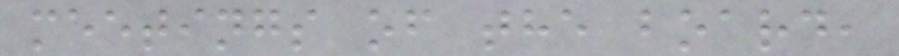meetings of the board,
